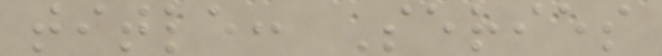title: Series
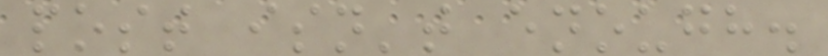post isn't enough.
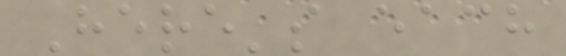Here's each
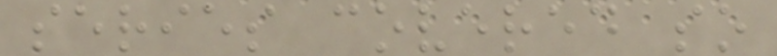series covered so
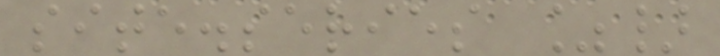site.series %}
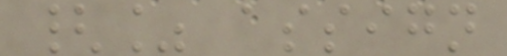{% assign
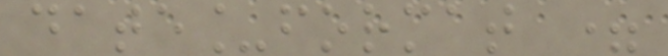date_format =
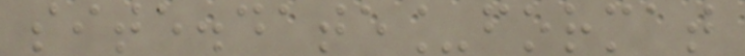site.date_format
